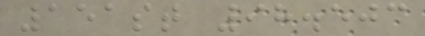151st 98.503
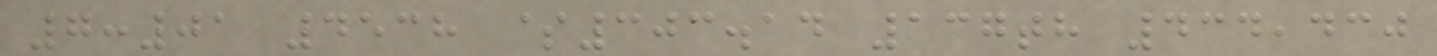7:01 4538 $303.14 137th 434,430
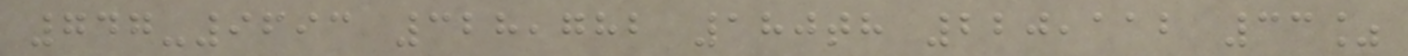747-9693 328,782 180th 220,112 33%
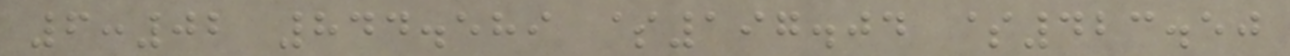6:02 844.589 $197.04 $423.50
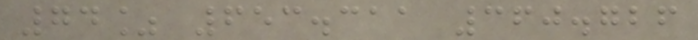74% 653.311 360.726
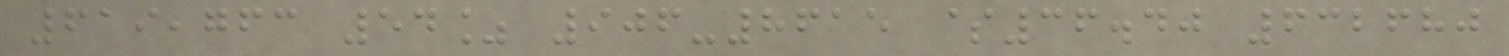619,763 54% 906-8615 $36.40 632680
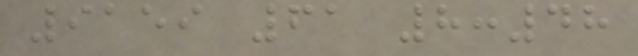9159 61 8:48
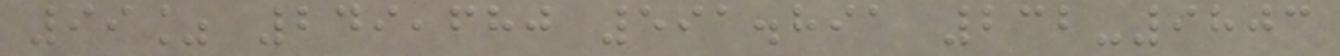99% 249,680 591.891 232-9803
